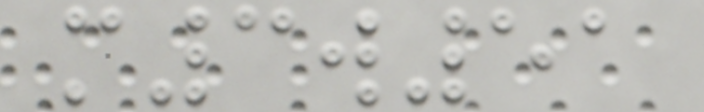m3w51
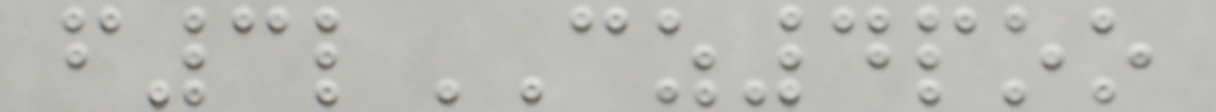f3lCZ4poo
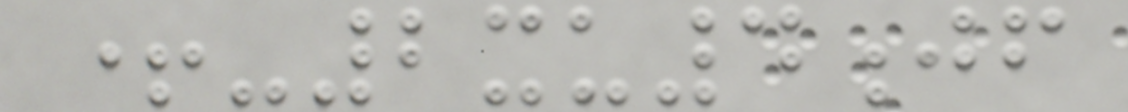+-2xu4jf
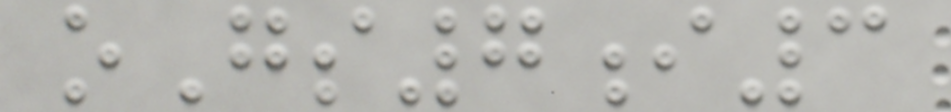oGs7i3
